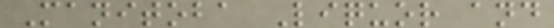Manitoba Liquor and
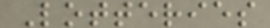Lotteries
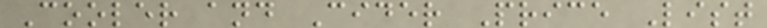Cooler and Cider Price List
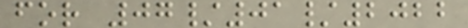for 07/01/2022
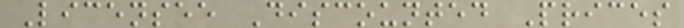Licensee Discounted Prices
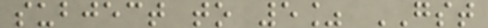subject to 5% GST
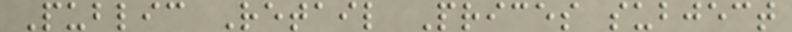Public Retail Prices subject
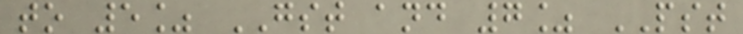to 5% GST and 7% PST
